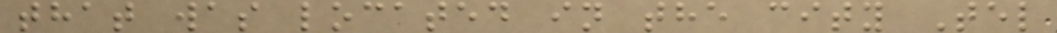that was located in the city Tel
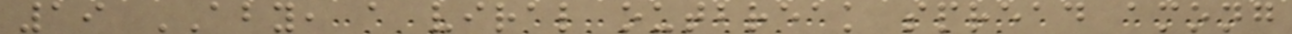19 ABY, a viral outbreak spread among
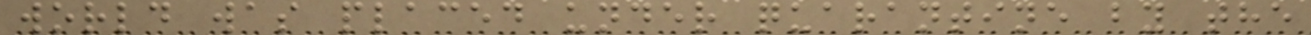world was placed under quarantine by the
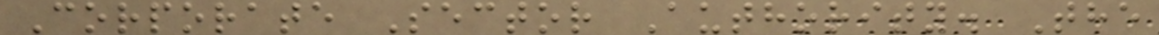Corporate Sector Authority. The
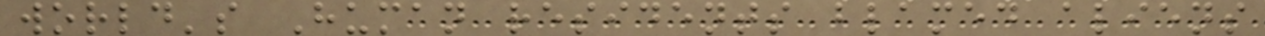world's Human residents blamed aliens
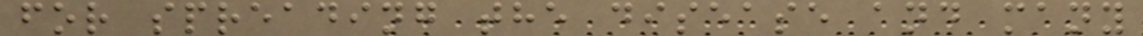for spreading the disease and many
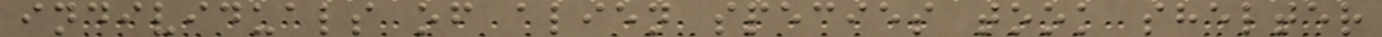individuals of alien species took shelter
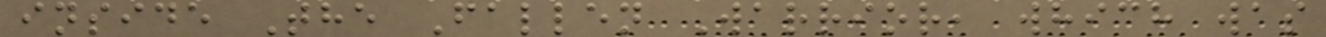inside The Fallen Warrior, which was
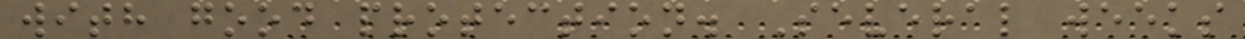with good protection. Several weeks
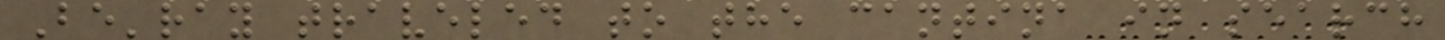Be'ray traveled to the cantina in search
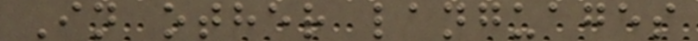In other languages
